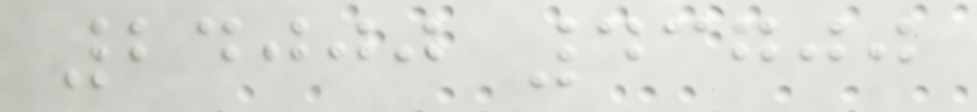24000 43700
